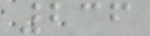236
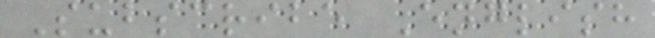Subscribe English
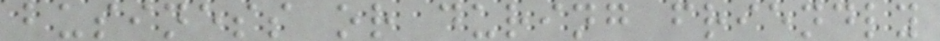business or during friendly
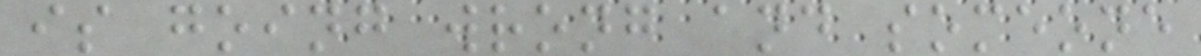is going wrong and someone
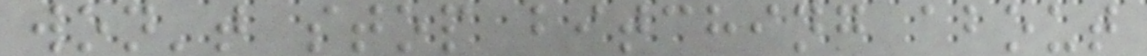won't stop bitching about
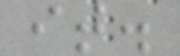it.
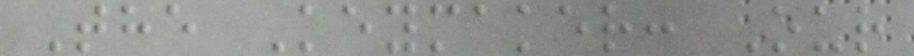The Keymaker: Our
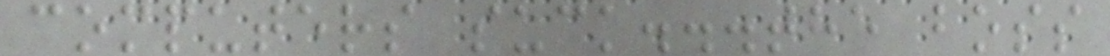computers suck...the boss
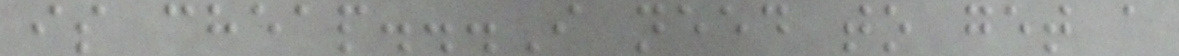is cheap...I need to get a
